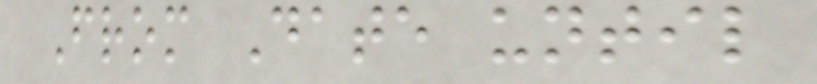From Date until
